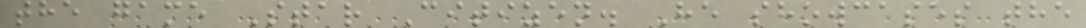the game Star Citizen. He showcases the
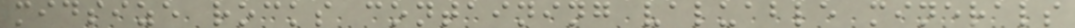midsize rocks containing valuable minerals
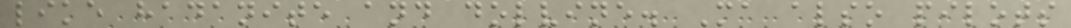like hadanite and dolvine. Ma also pilots
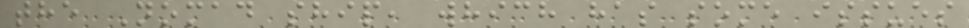the Nomad ship, which has some issues
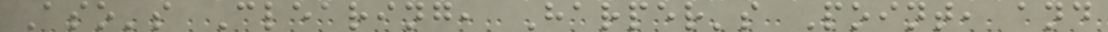Aso's Clearing, Harper's Point, and
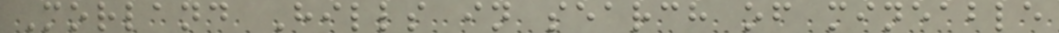Morland Hills in search of mineable
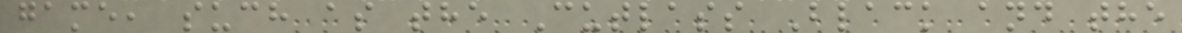game, such as the Cutlass Black and the
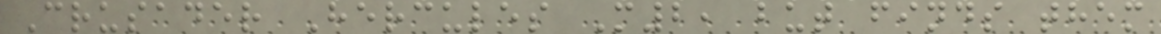Crusader Hercules M2, but finds them
